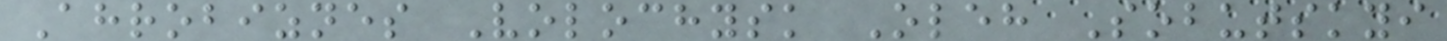Ahrobiznes Volochysk Oleh Sobutskyi
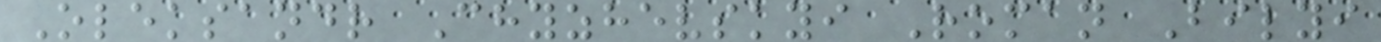Oleksandr Chyzhevskyi Roman Bilyi
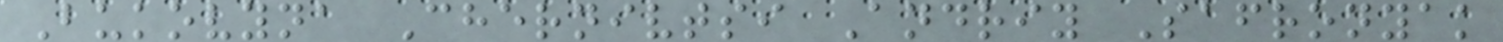Bukovyna Chernivtsi Andriy Safronyak
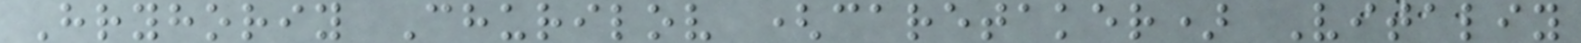Hryhoriy Churilov (caretaker) Vitaliy
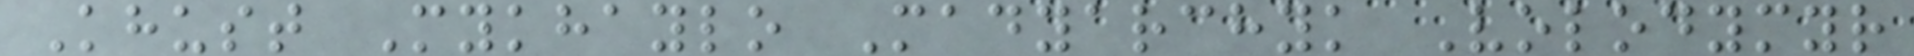Khust Mykhaylo Madyarchyk Volodymyr
